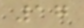17
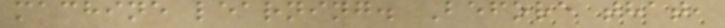machine learning. Before that,
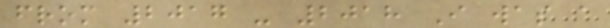from 2017 - 2018 I was a
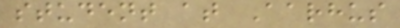student at Aarhus
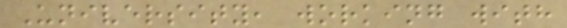University, working with
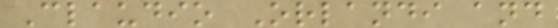Claudio Orlandi and
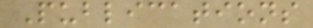Publications
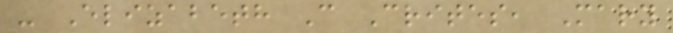- Elizabeth C Crites, Mary
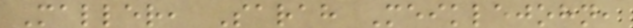Maller, Sarah Meiklejohn,
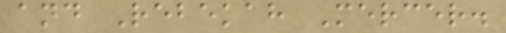and Rebekah Mercer.
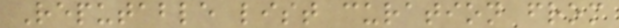Reputable list curation from
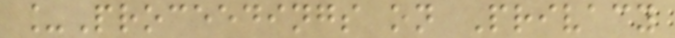_Proceedings on Privacy
